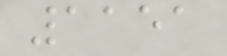1151
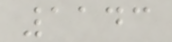1143
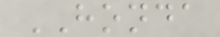HONDA
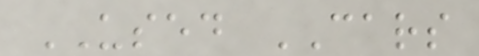USED CARS
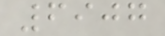6907
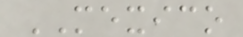MEXICO
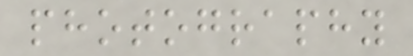photography
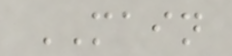MAIN
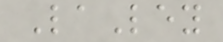LaLey
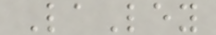LaLey
